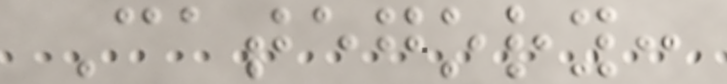Category:
